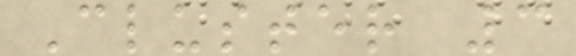Cluster 3
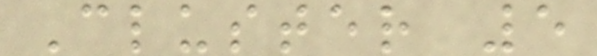Cluster 5
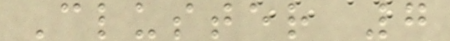Cluster 7
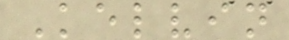Kelvin
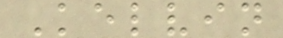Kelvin
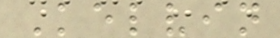Kelvin
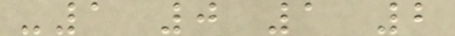-1 0 1 2
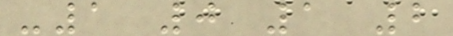-1 0 1 2
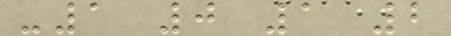-1 0 1 2
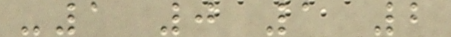-1 0 1 2
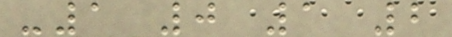-1 0 1 2
